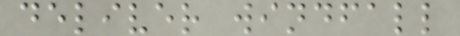deliver windfall
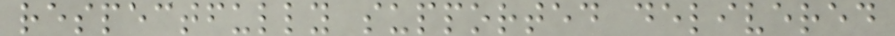respectfully supported delivered
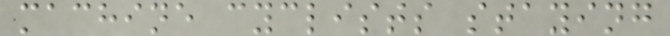machine cyclists staying
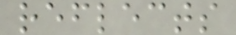reflects
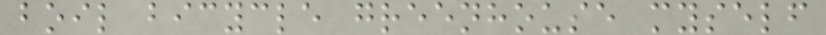boil bicycle greenhouse myself
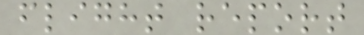flight report
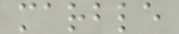marble
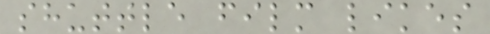shuttle film likes
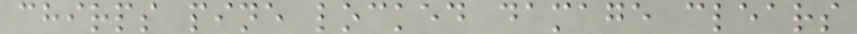chirps pine locked damage clears
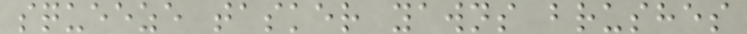squeeze tasker yawns brushes
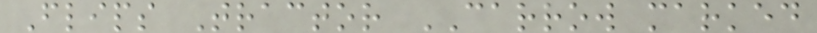Flips Tractor CARROW marked
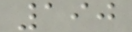190
